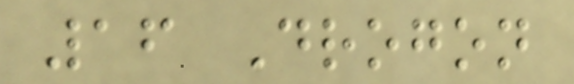16 Drogon
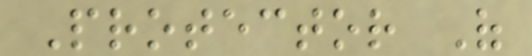Protector Of
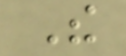The
